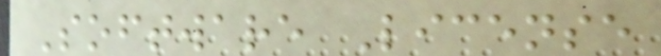Software License
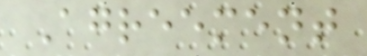Agreement
